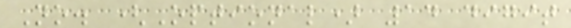No. (Optional) 14 digit
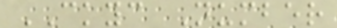CKYC Number
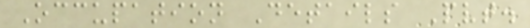Occupation Details Pvt.
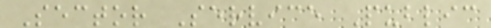Sector Service Public
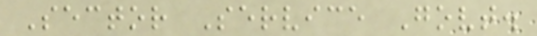Sector Service Govt.
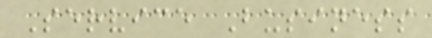Service Business
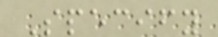Specify
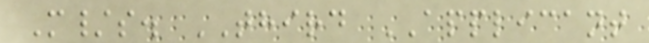M/s. THIRD APPLICANT
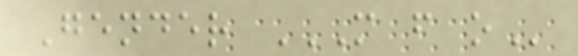Gender M F O
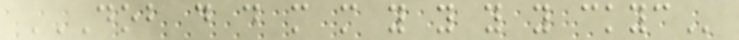DOB D D M M Y Y Y Y CKYC
